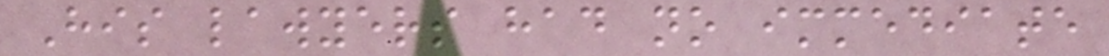His lawyers had no immediate
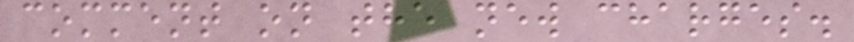comment on the new charges.
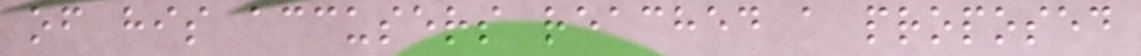of his accusers reached a proposed
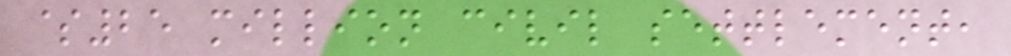$25 million civil settlement,
